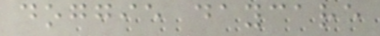doggie daycare
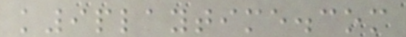k9playtime.com
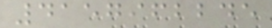4157962245
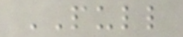PULL
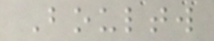Boultw
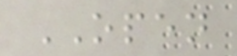OPEN
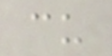cu
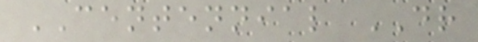CENTENNIAL DR
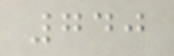740
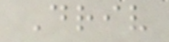Driv
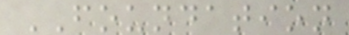FOUNDATION
